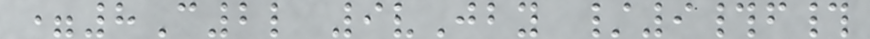=8C2l 9vJby /9#f#
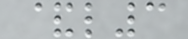&l3
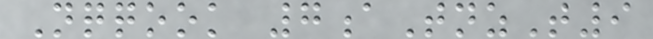Nqqook 7aTnzT9
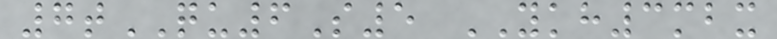7tQU6S5 YKH3mbx
